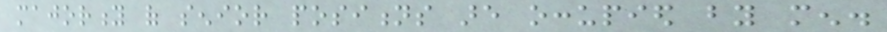majority of senior positions are occupied by men.
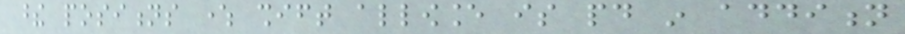these positions where shift allowance is paid in addition
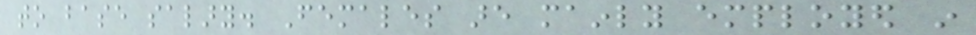to base salary. Females are mainly employed in
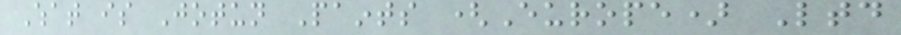What is Jotun Paints (Europe) Ltd
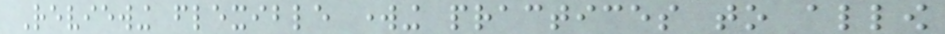Reviewing flexible working practices to allow
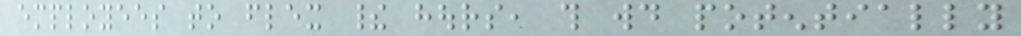employees to flex their hours, this would potentially
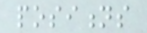positions
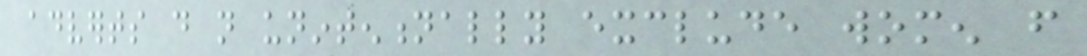adverts do not unintentionally exclude women from
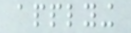applying
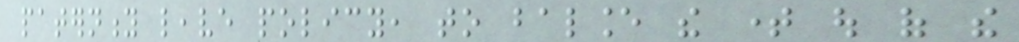paternity leave policy, to balance the time out of the
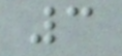3
